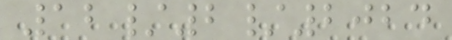12/2/2024
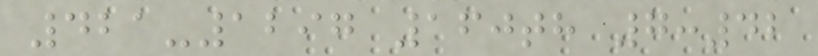421-1297 160th 7:42
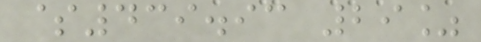$439.93 29%
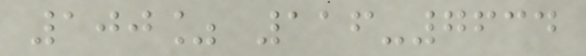100% 116-7634
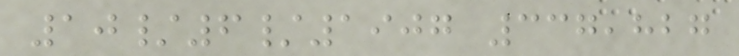10/6/1907 337,827
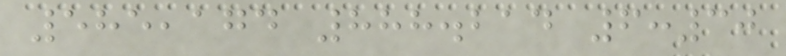585,174 888.214 6:30
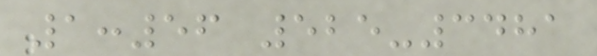1:56 525-3481
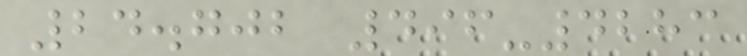24.702 496-4283
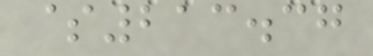$213.37
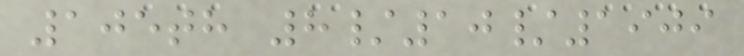105th 8/10/1909
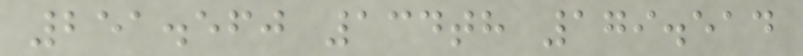251.560 134th 179.514
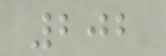202
